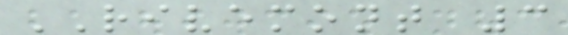RIVEMONT 3
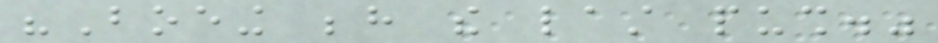"Boeing behind the last push."
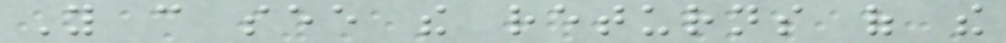You can see the returns of the
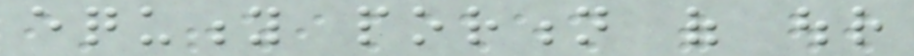equity portion of our
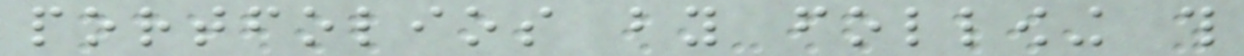portfolios by following this
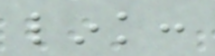link:
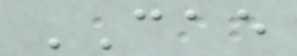CAE
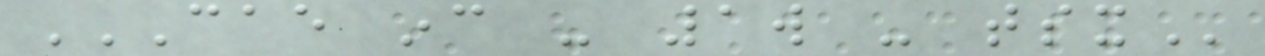CAE INC - 1W - TSX
